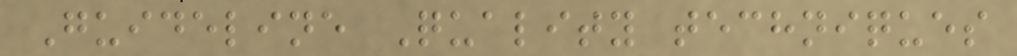Guideline Quality techniques
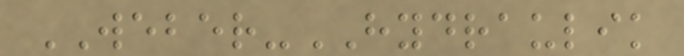WEBER-HYDRAULIK
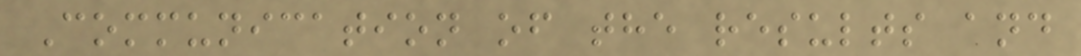Communication of the results and
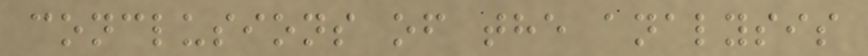conclusions of the analysis
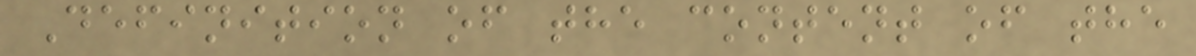Definition of the content of the
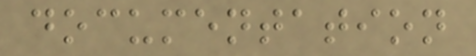documentation
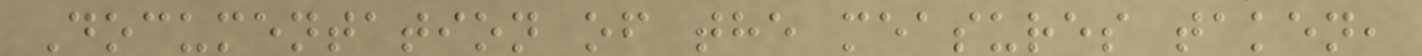Documentation of the measures taken,
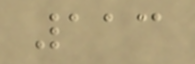113
